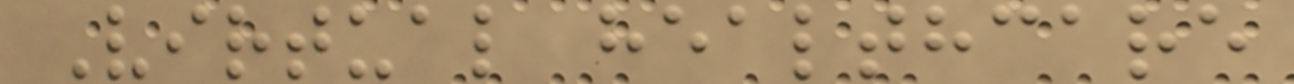Virtual healthcare
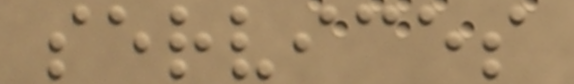services
